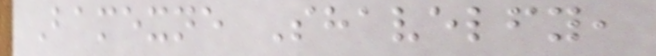Bamexne Shavelfy,
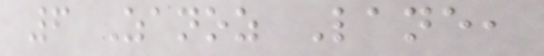6 Zanoz Lane,
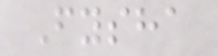Fysha
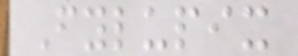Fylupix
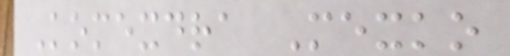Komexdra Mexko
